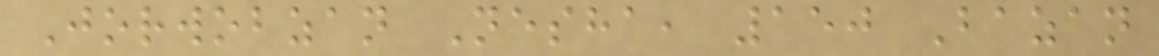Jorwobzan Nesha, 150 Bazan
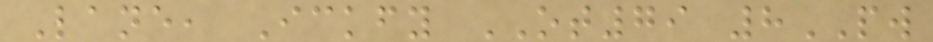Lane, Ickfy OT79 8PW
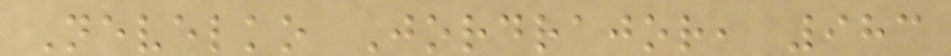Nevelko Jordrajor, 983
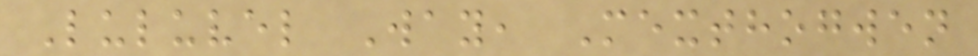Luluvel Way, Mexthogwen
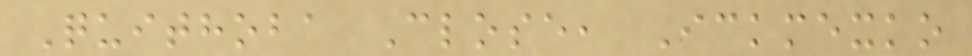Quithoba Close, Ickmexko
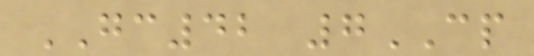GC42 7CP
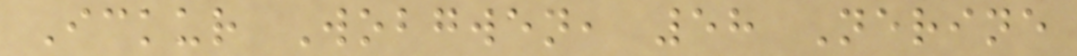Ickur Wobgwen, 58 Nerine
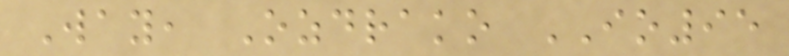Way, Ozdrako IO95
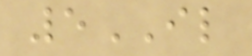5IL
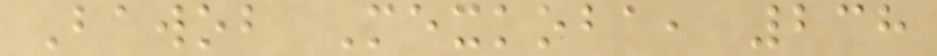Bawob Mexkoba, 238
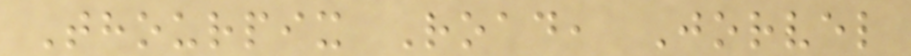Thourpix Road, Jorvel
